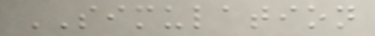SIMULATION
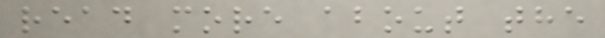read more about the
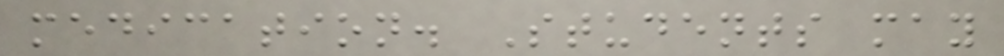medication. Students may
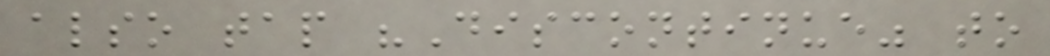also tap "Discontinue" to
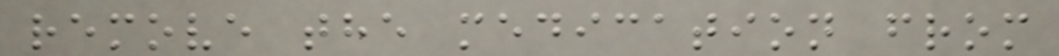remove the medication from
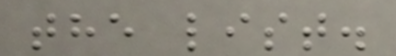the list.
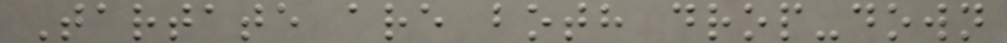Tartate are both drop-down
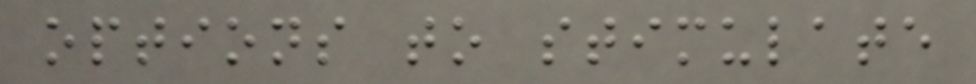options to stimulate
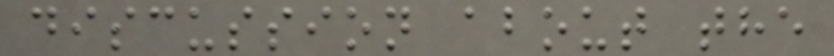discussion about the
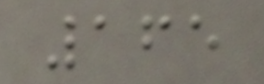165
